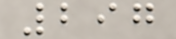297
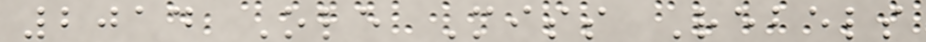2014 Ole Miss Rebels
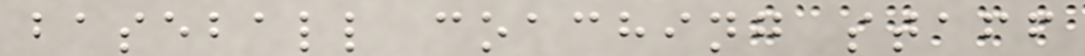baseball coaching staff
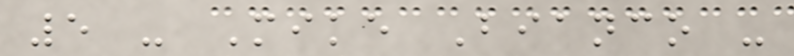5 - Mike Bianco -
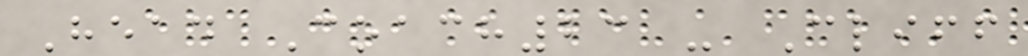Head Coach23 - Cliff
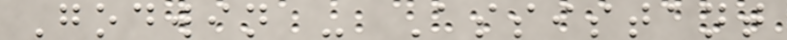Godwin - Assistant
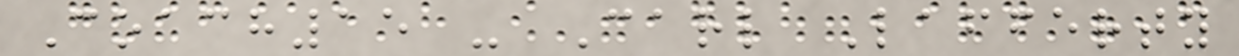Coach15 - Carl Lafferty
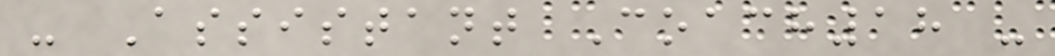- Assistant Coach18 -
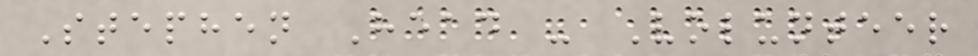Stephen Head - Volunteer
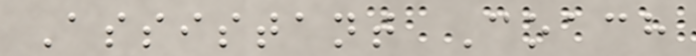Assistant Coach
